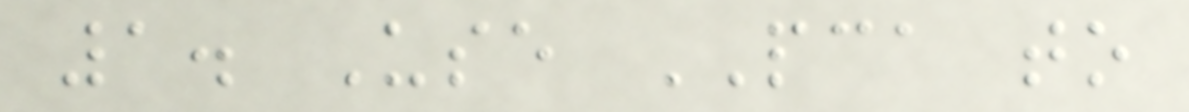1. Use PCA to
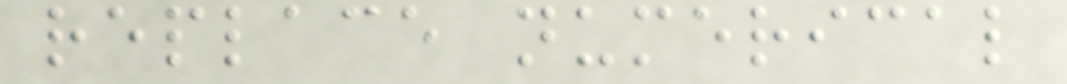replace numerical
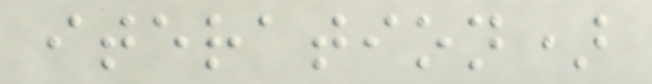iteration)
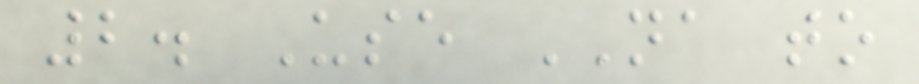2. Use NA to
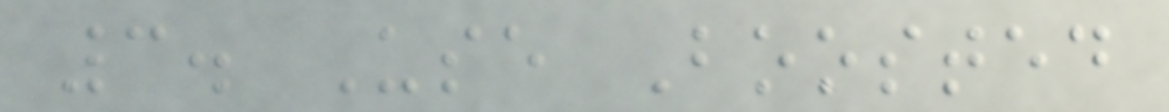3. Use Boosted
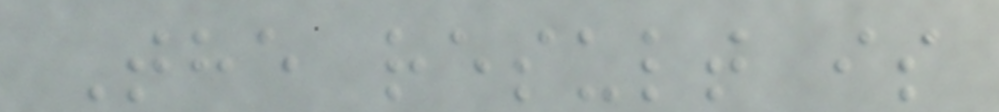The result is
